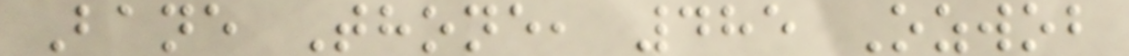Bane Thone, 485 Ozwob
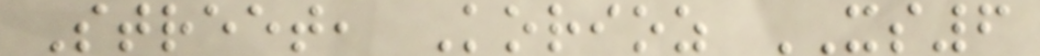Street, Korioz XS6
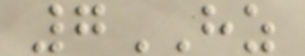7HZ
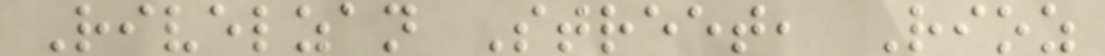Rivelzan Street, Rioz
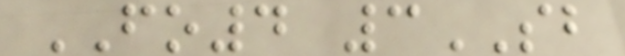FO4 3SB
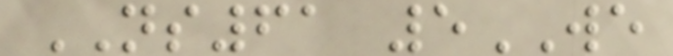NS61 5WE
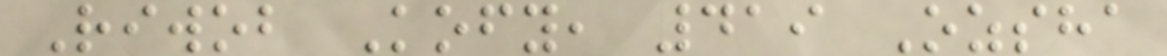Riwob Kofy, 419 Ozsha
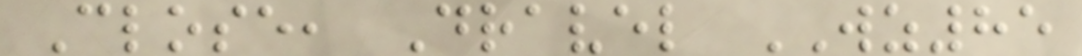Close, Dravel WZ85
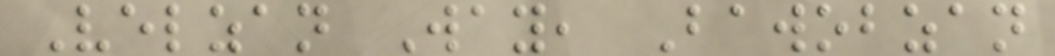Velzan Way, Bawobzan
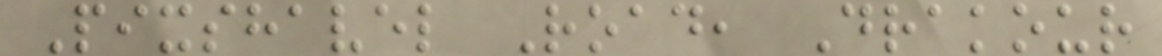Pixshavel Road, Drakour
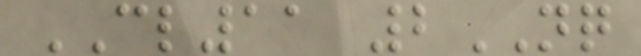CL11 2NQ
